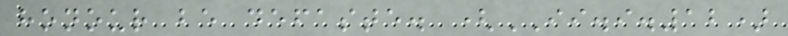honour be defaste. (II.i.12)
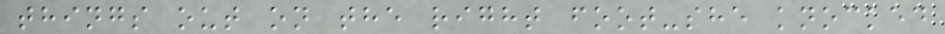things out on the right foot-she knocked
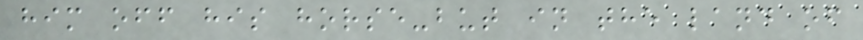him off his horse-but in the land of
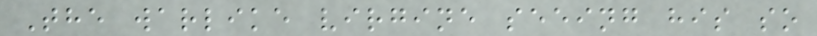The warlike virgine seeing his so
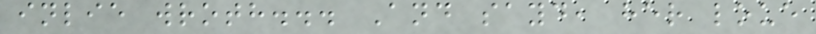inlie wroth... And sayd, her loue
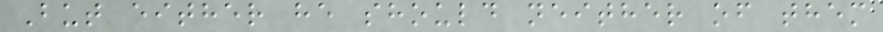But either he should neither of them
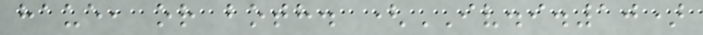haue, or both. (IV.i.10)
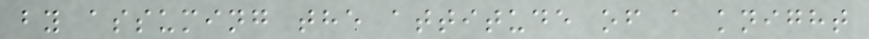by assuming the attitude of a knight
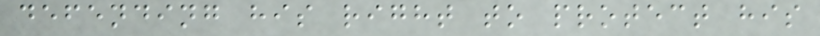defending his right to protect his
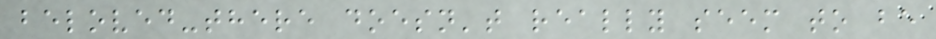beloved-there doesn't really seem to be
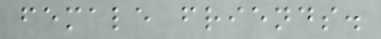female friends.
